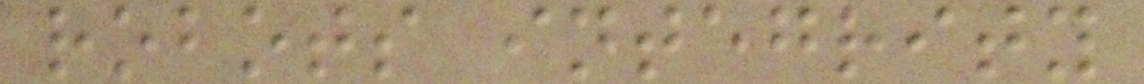robots integrity
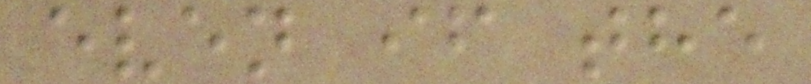even if the
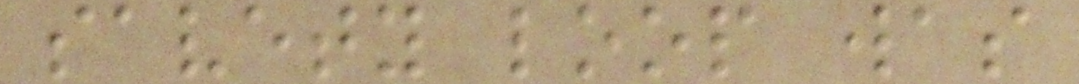savety loop was
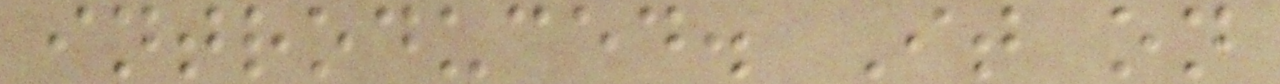introduced. It on
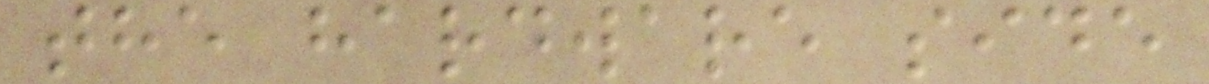the hardware side
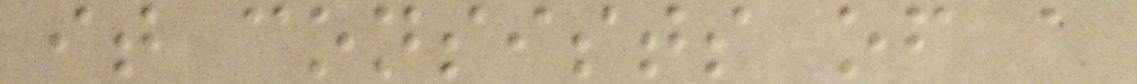it consists of a
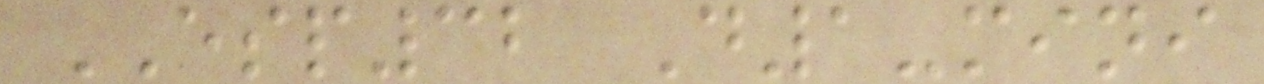ESP32 D1-mini
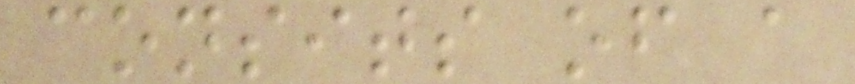consits of a
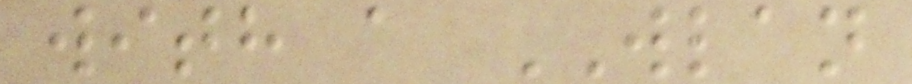with a WLAN
